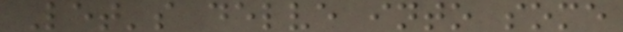Let's delve into some
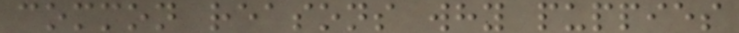common reasons why puppies
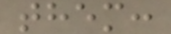them:
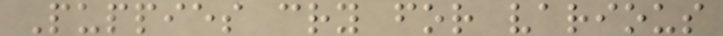Puppies cry for various
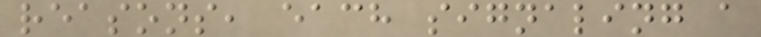reasons, each signaling a
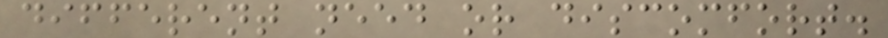different need or discomfort.
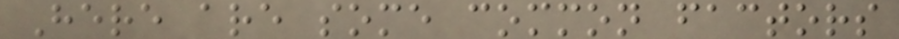Here are some common factors
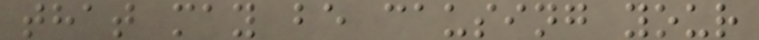that may be causing your
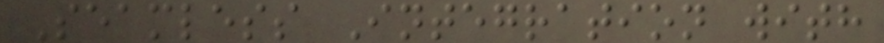Seamless Integration with
